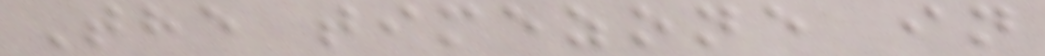The timezone in
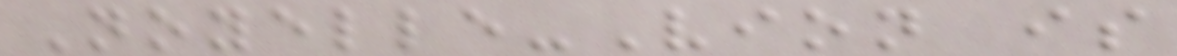Noyelle-Vion is
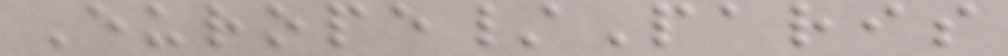Europe/Paris
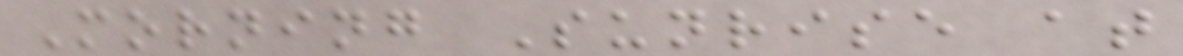Morning Sunrise at
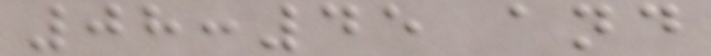08:45 and
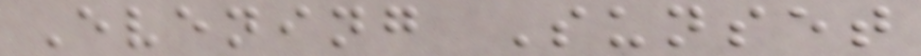Evening Sunset
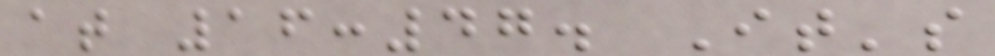at 16:47. It's
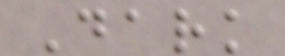Dark
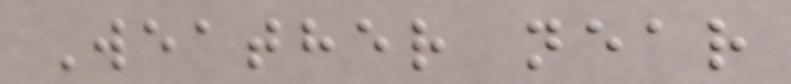Weather near
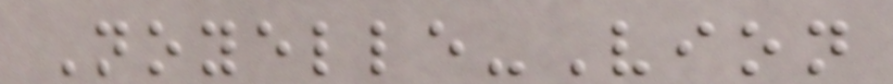Noyelle-Vion
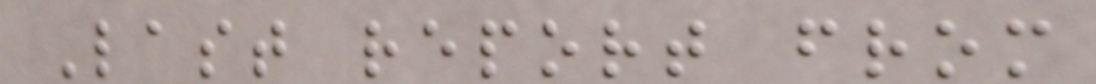Last report from
